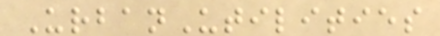UrbanUtilities
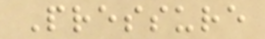Pressure
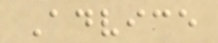Advice
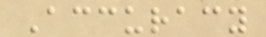Accuracy
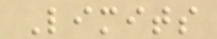Limits
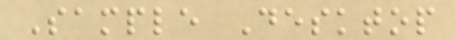Sample Desktop
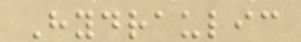Hydraulic
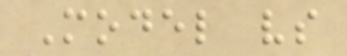Model vs
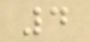4
